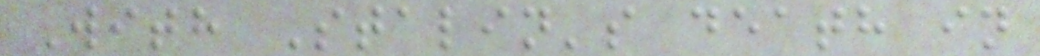With Stalin's death in
